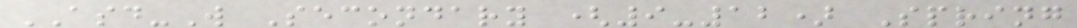ASD-W Secondary (9-12) Spring
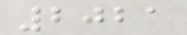2021
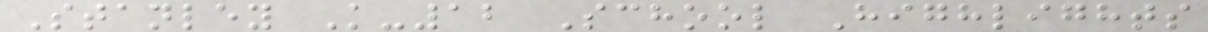Stanley K-12 School Highlights
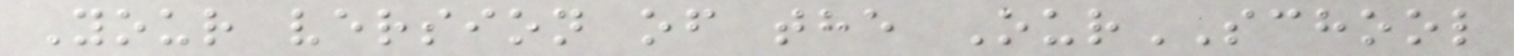Your version of the OurSCHOOL
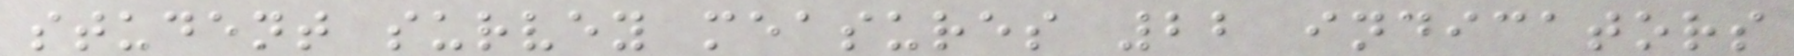student survey measures 22 indicators
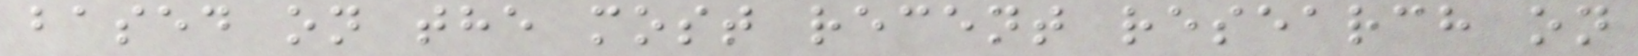based on the most recent research on
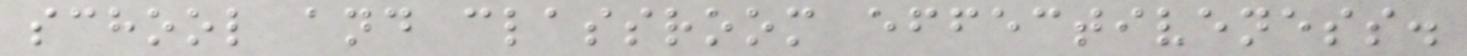school and classroom effectiveness.
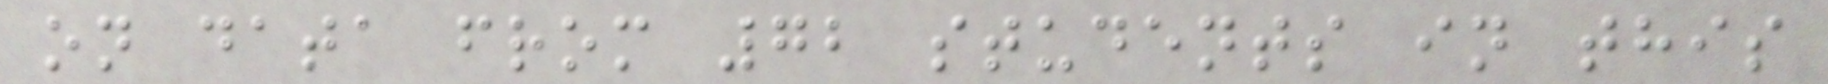on data from 72 students in this
